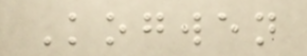Kogwen
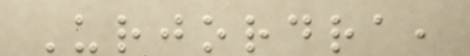Urjordra,
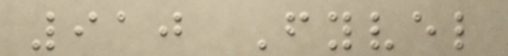910 Fyvel
